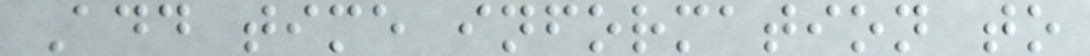Add time information to
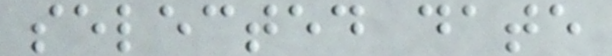selected date
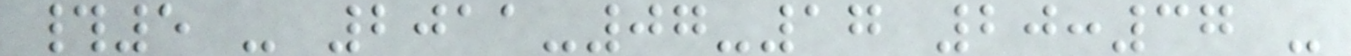#5 - 2011-07-17 20:37 -
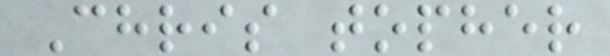Chris topher
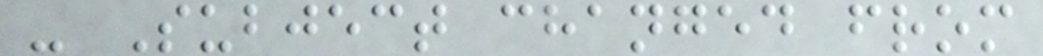- Subject changed from
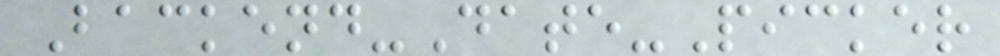Backend-Date-Picker
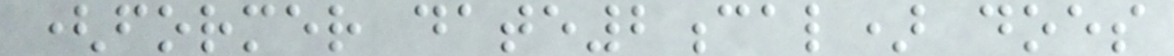(former date2cal) does
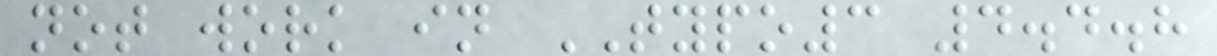not work in TYPO3 4.4.8
